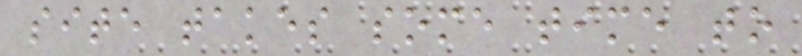site takes some time to
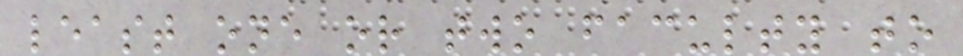least one or two faculty to
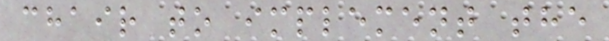chair to implement the
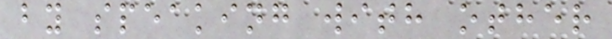by speaking with other
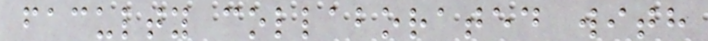faculty collaborated with
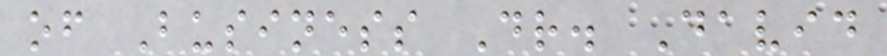of Business Dr. David
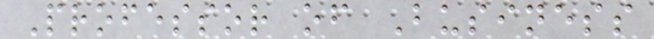Professor of Business
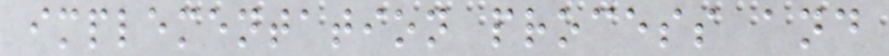implementation process and
